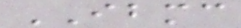IBMC
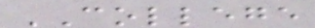COLLEGE
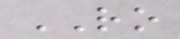RO
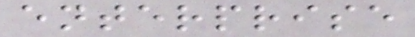enterprise
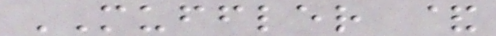MUFFLER &
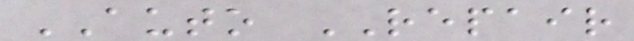AUTO REPAIR
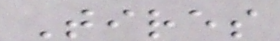Tires
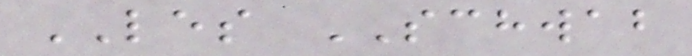LES SCHWAB
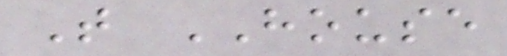T HOUSE
